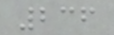236
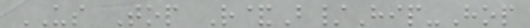US Top R&B/Hip-Hop
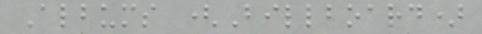Albums (Billboard)
